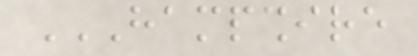HAMPSHIRE
